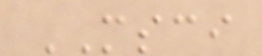MSCI
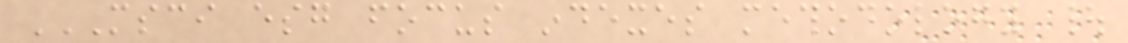MSCI ESG FOCUS INDEXES METHODOLOGY |
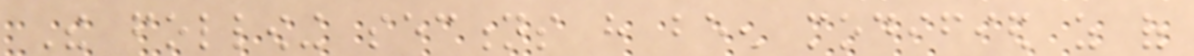The following sections have been modified as of
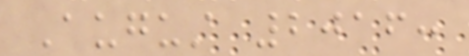August 2016:
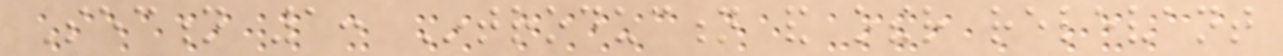Section 1: Introduction and other relevant
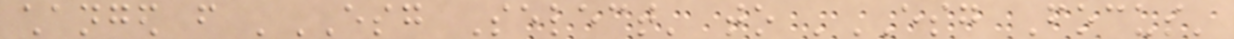changed from 'ESG Select' to 'ESG Focus'
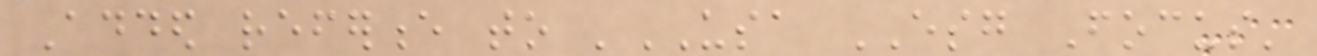Added reference to 'USA ESG Focus'
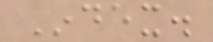Index.
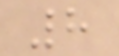8
